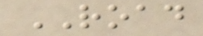ROAD
